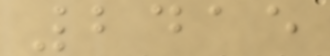2415
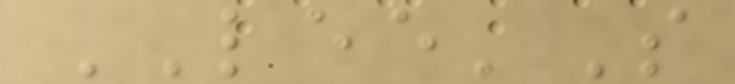LEE'S
